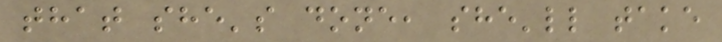that she's done, she'll take
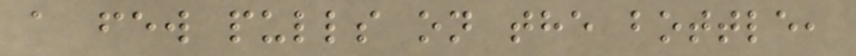a few pulls on the bottle,
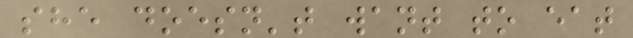she doesn't want to eat
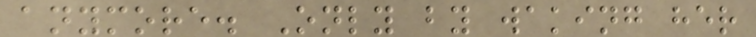anymore. Only by waking her
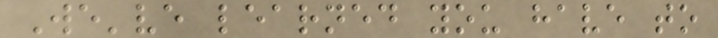We've learned you have to
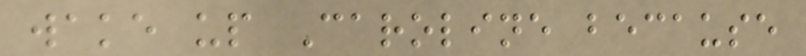wake up Caroline because
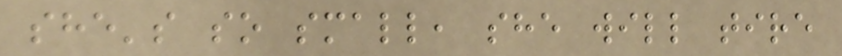she's so small, she will tire
